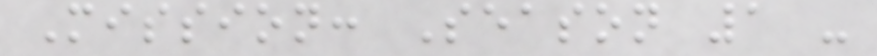Mission: Season 1 -
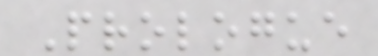Prologue
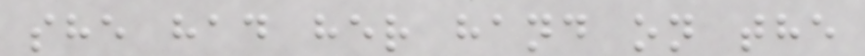she had her hand on the
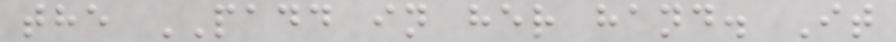the PADD in her hand. It
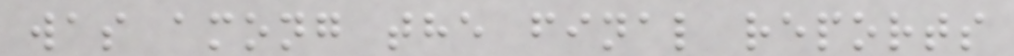was among the final reports
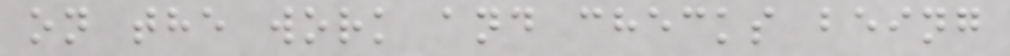on the work and checks being
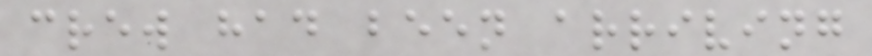crew had been arriving
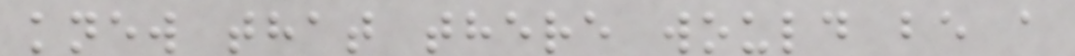knew that there would be a
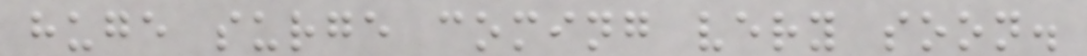huge surge coming very soon.
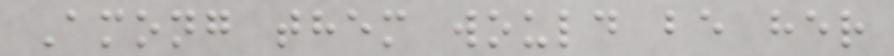Among them would be her
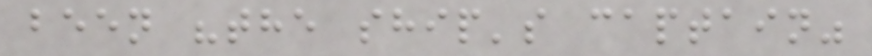been "the ship's captain"
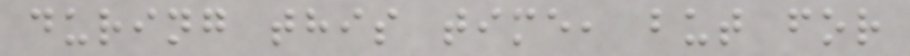during this time, but for
